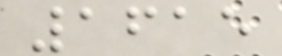1615
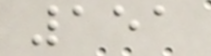151
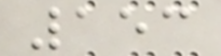153
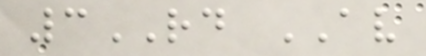3RD AV
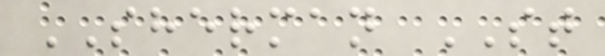SHERMAN ST
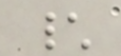\
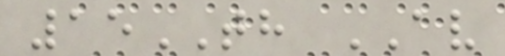15TH AV
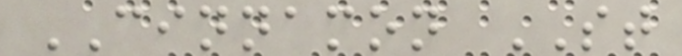CINNAMON ST
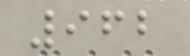962
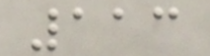113
